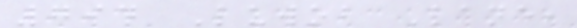794 Luwob Lane,
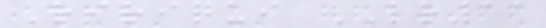Ririqui LR11
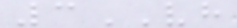3VH
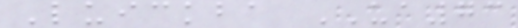Luickba UA73
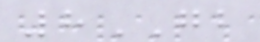8GB
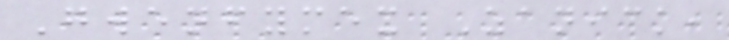Gwenfymex Zanick,
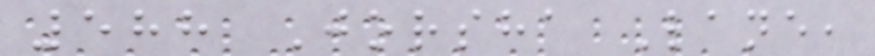588 Jorsha Lane,
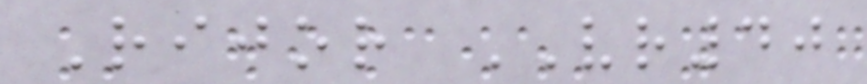Rijor VR40
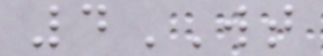4WT
